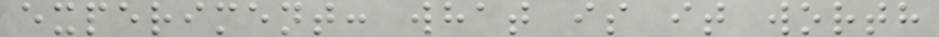experiment: what is it worth
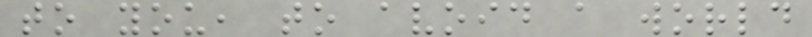to you, to avoid a world
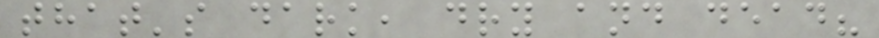that's dark, dry and dead?
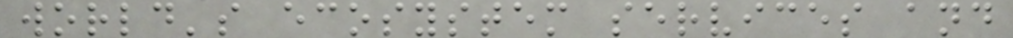world's ecosystem services and
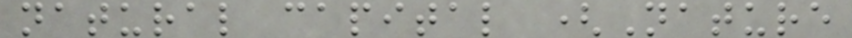natural capital (Nature
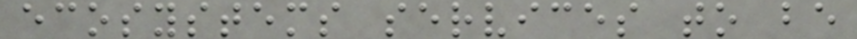ecosystems services to be
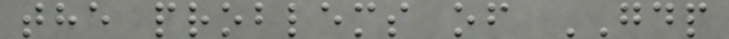the problems of GDP
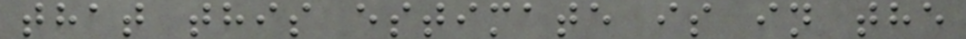that this estimate is in the
